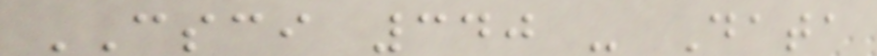CSCI 340 - Data
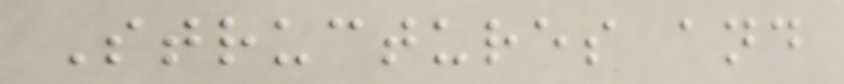Structures and
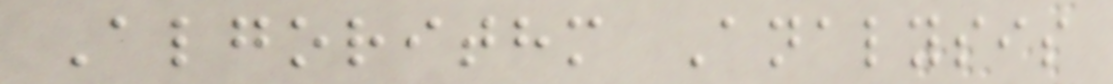Algorithm Analysis
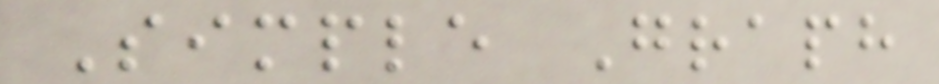Simple Graph
